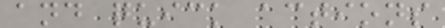and quick actions
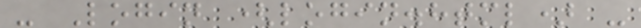- Login (login.html) -
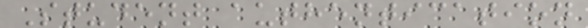Student authentication
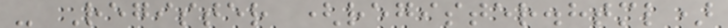- Register (register.html)
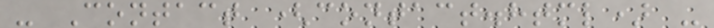- Contact (contact.html) -
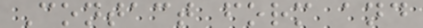Contact form and
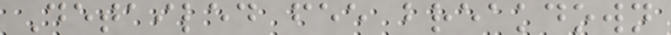Detailed fee breakdown
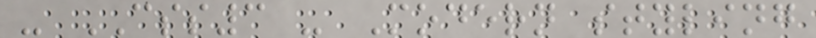- CSS3 - Modern styling
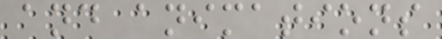and animations
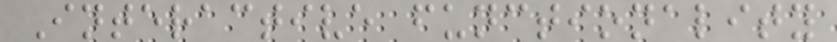Interactive functionality
